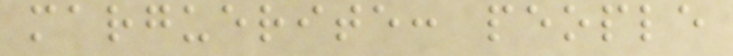marguerite: people
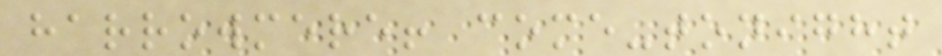harrowmere! come-tonight
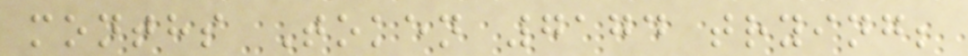months Token 7174 trying;
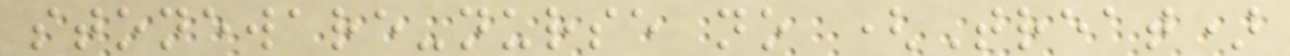stoneware-nurse no (Treat)
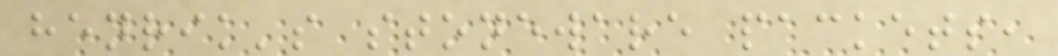henrik's stoneware packets,
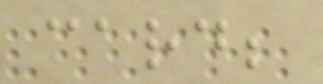card;
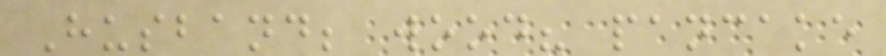Husband; wood? pancake
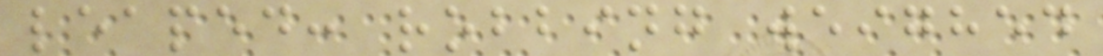leaped: robbing weighed
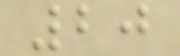20
